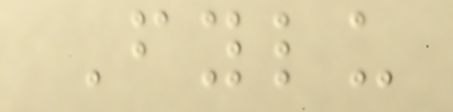Fylu
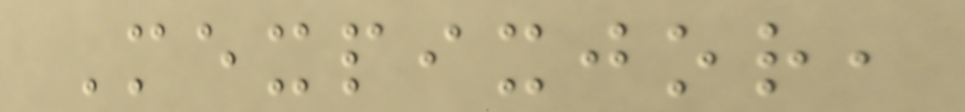Mexpixjor,
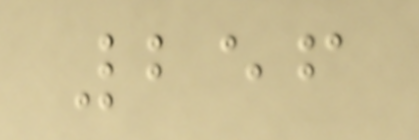256
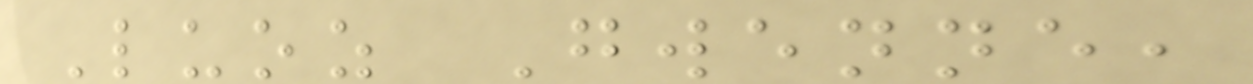Luoz Gwenne,
